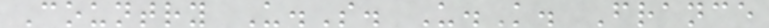Country U.S. U.K. France
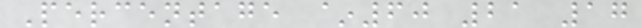Percentage ~60 21 17
